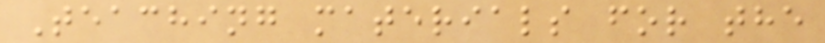Teaching materials for the
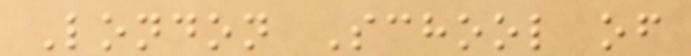London School of
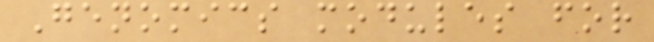Genomics modules for
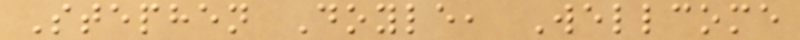Stephen Doyle, Wellcome
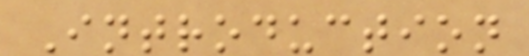Introduction
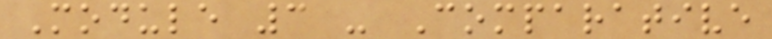Module 3 - Comparative
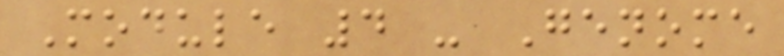Module 4 - Genome
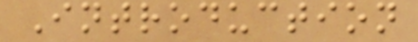Introduction
